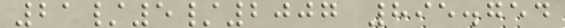21/5/2007 895.754
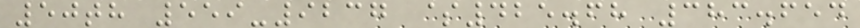50th 559-9237 $425.68 383.654
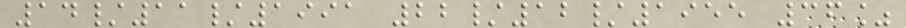14/11/1991 22/12/1955 36%
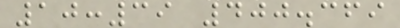10:39 400.369
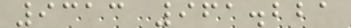9313 961.221
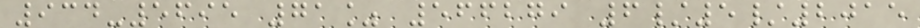934-5695 71% 566279 6/5/2015
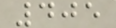405
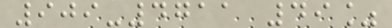909-4711 49%
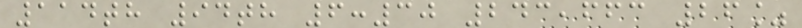114th 94th 6:30 243,663 26%
